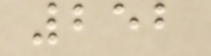252
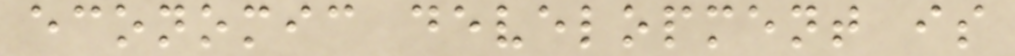economic development is
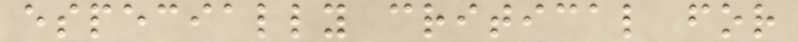especially critical for
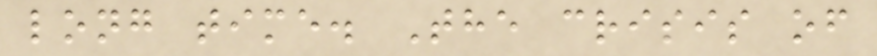long time. The crisis of
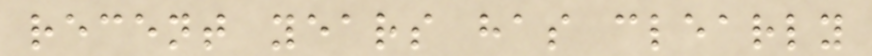recent years has clearly
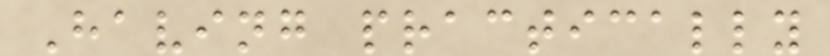Having practically
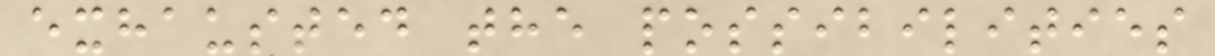exhausted the possibilities
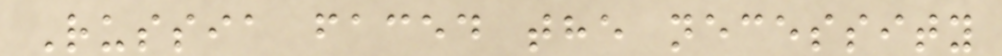Russia faced the necessity
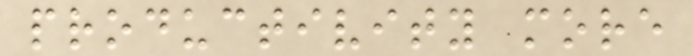productivity more
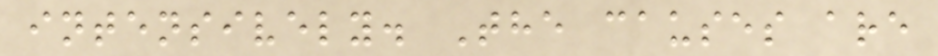intensively. The causes are
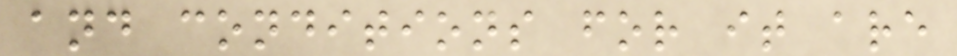and conditions for it are
